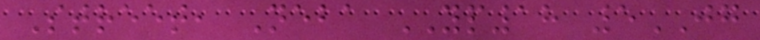Street, Neba YP18 5JG
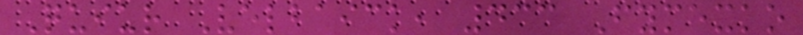Quiur Velbaick, 433 Fymexko
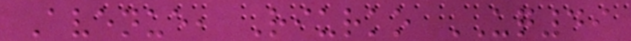Avenue, Riurko UQ49
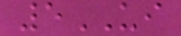5UI
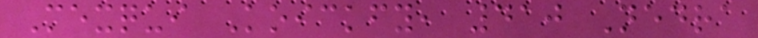Mexqui Koickfy, 410 Nedra
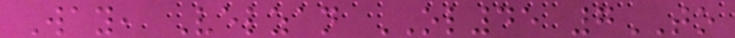Way, Velzan OL45 7TO
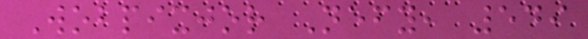Wobpixjor Nefy, 549
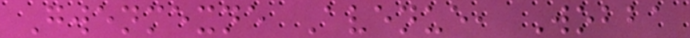Gwenmexne Avenue, Wobba
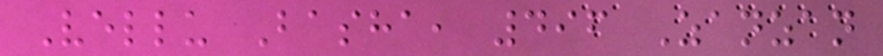Vellu Basha, 496 Zanzan
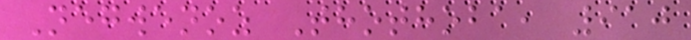Negwenoz Thothoba, 910
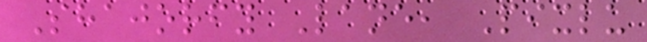Shajorfy Lane, Pixlu
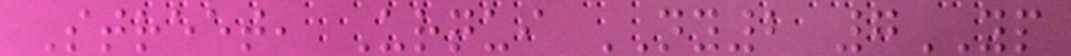Street, Urqui NY2 7YP
